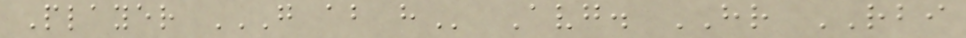Player G AB H Avg. HR RBI
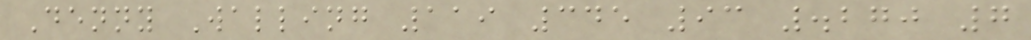Denny Walling 119 345 93 .270 7
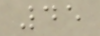45
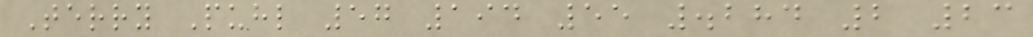Terry Puhl 57 194 55 .284 2 23
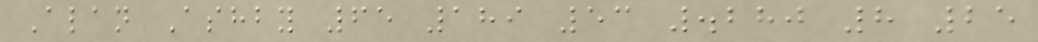Alan Ashby 65 189 53 .280 8 25
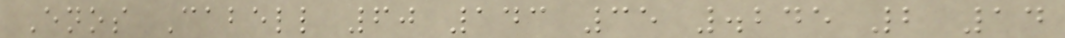Enos Cabell 60 143 35 .245 2 14
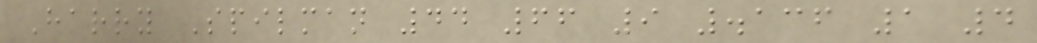Harry Spilman 44 66 9 .136 1 4
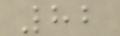82
